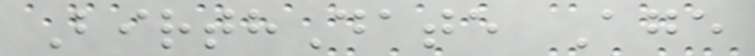BirthDate Age
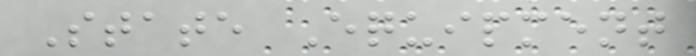State Equipment
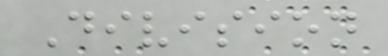Division
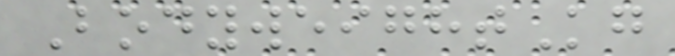BodyweightKg
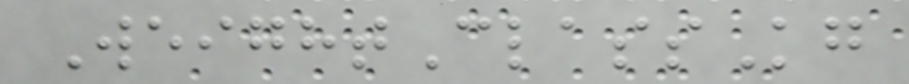WeightClassKg
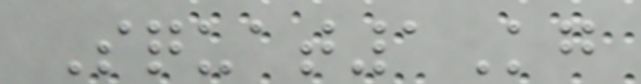Squat1Kg
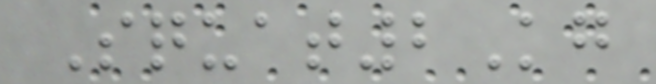Squat2Kg
